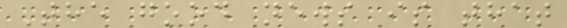The good news is that
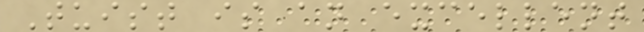Tuist is an excellent
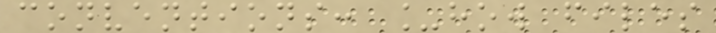conventions: _how files
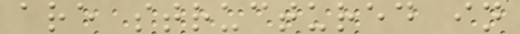are structured in
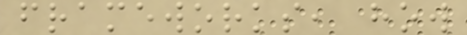frameworks, how
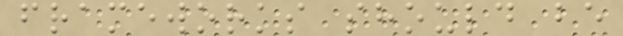frameworks should be
